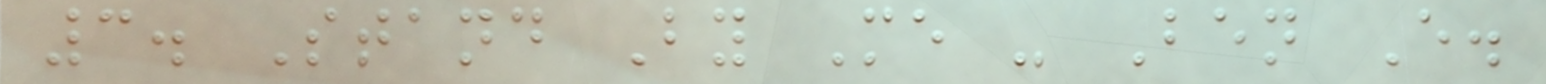3. Stand By Me - Ben E.
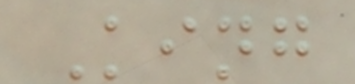King
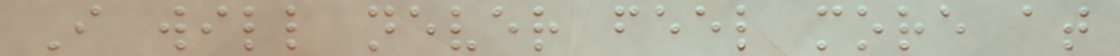I will never feel more at
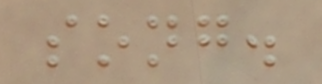song.
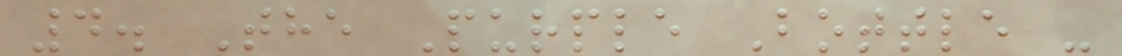4. The Purple Bottle -
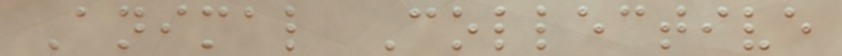Animal Collective
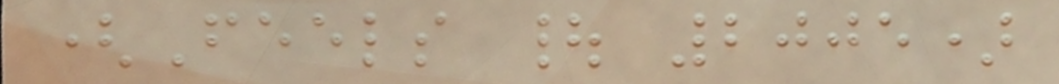(Feels | 2005)
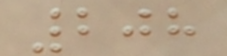208
